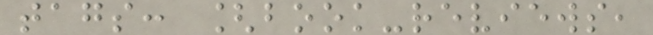tags: [book-reviews,
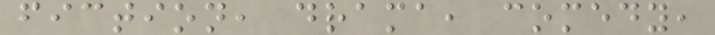fiction, drama, comedy,
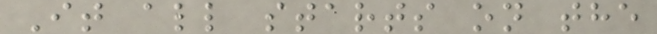It all starts on the
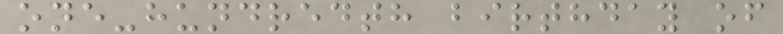one-hundredth birthday of
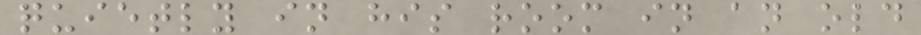quietly in his room in an old
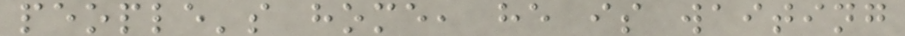people's home, he is waiting
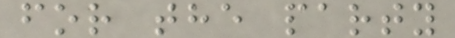for the party
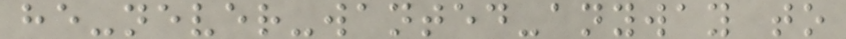he-never-wanted-anyway to
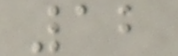12
